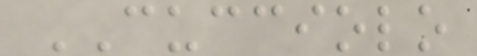CUCCIOLO
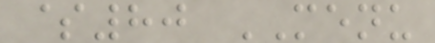$80 MENU
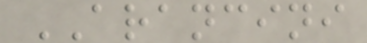ARANCINI
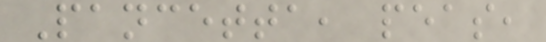Pancetta, peas,
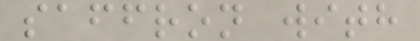saffron with
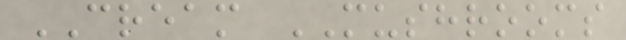CREAM MUSHROOMS
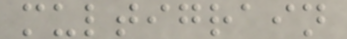multigrain
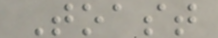Toast
